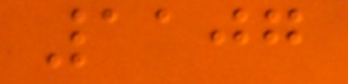1107
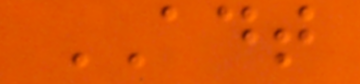ADT
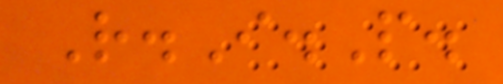R.I.P.
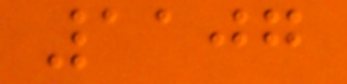1107
